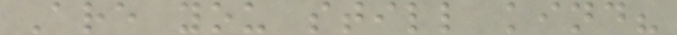Are you still kind?
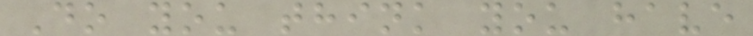Do you think you have
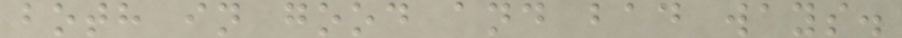both in good and bad ways.
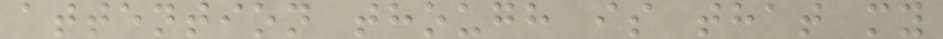attention though is that my
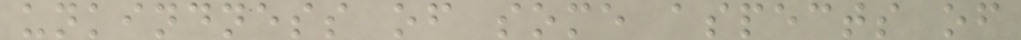unkindness of some aspects of
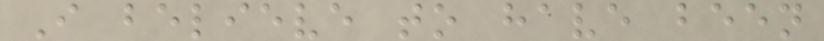I believe to have been
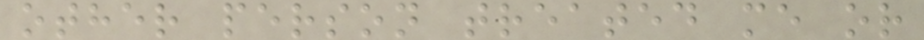other person treated me or
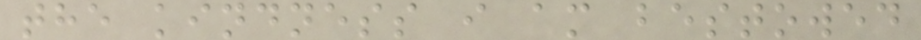the kindness i am bestowed
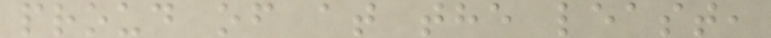proud of at the least,
